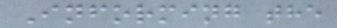Informing the
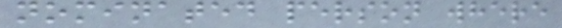nominated person where
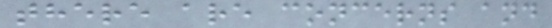there are concerns and
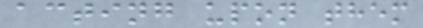acting upon them
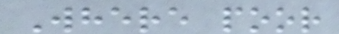Where poor
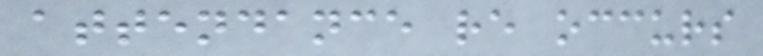attendance re occurs
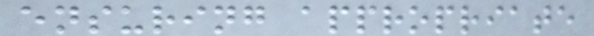ensuring appropriate
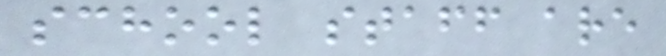school staff are
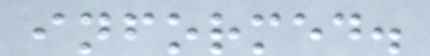informed.
